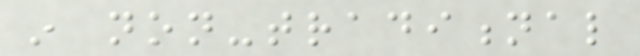in non-traditional
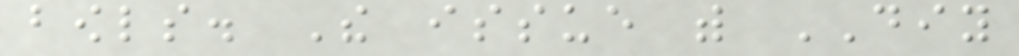bowls. The issue with DIY
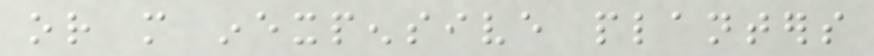or more inexpensive planters
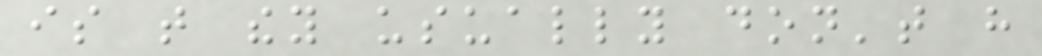is that they usually don't have
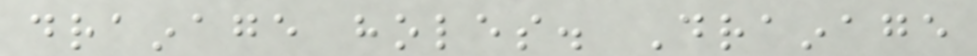drainage holes. Drainage
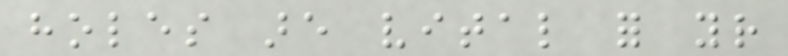holes are vital for your
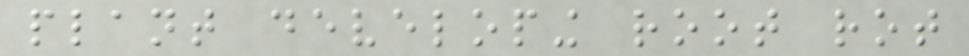plant developing root rot
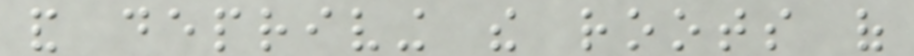and depriving the roots of
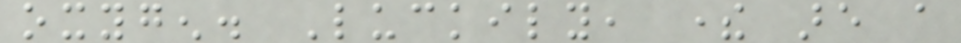oxygen. Luckily, there are a
